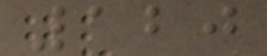120
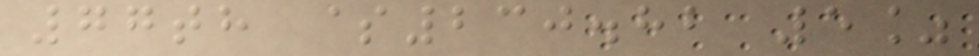77th $230.82 5%
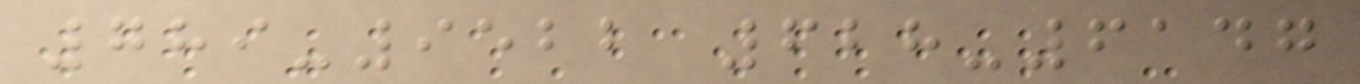789-9522 628-6147
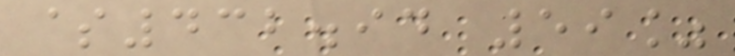$432.94 59%
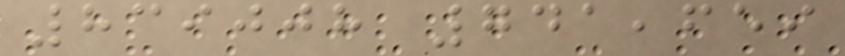839008 741,659
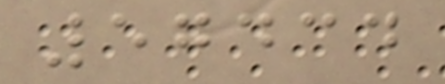57434
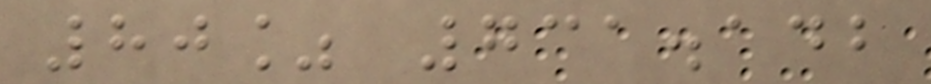80% 731.142
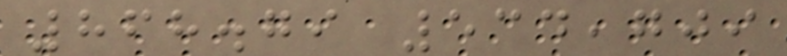868.79 534,709
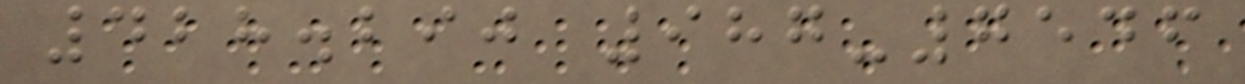428.290 987-7546
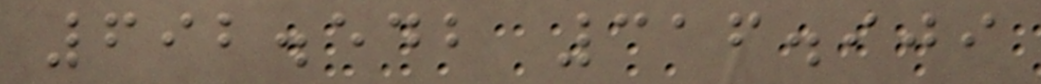692.542 316.909
